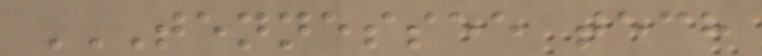TENNESSEE TECH
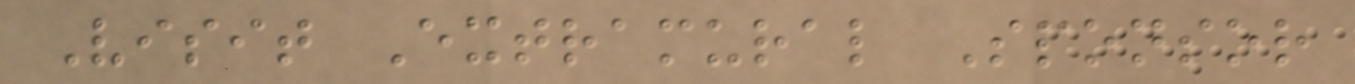Visit Extramural Sponsor
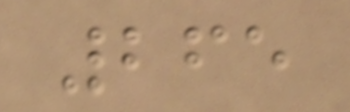265
